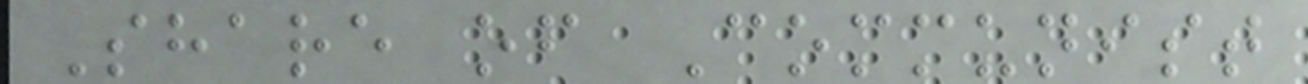Share of Communist
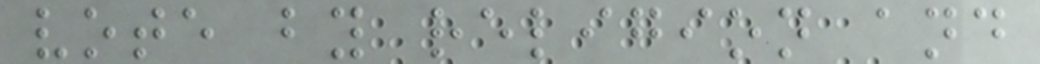vote by religion and
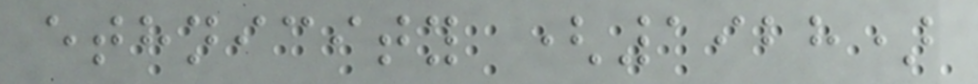ethnicity (1928)
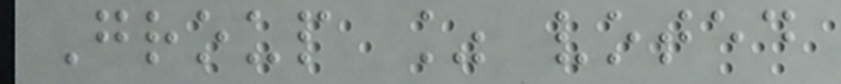Group % voted
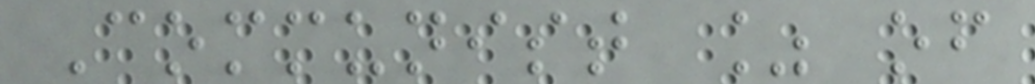Communist % of
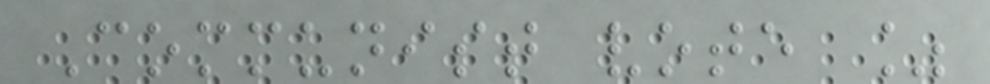Communist vote %
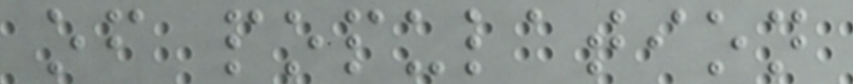of population
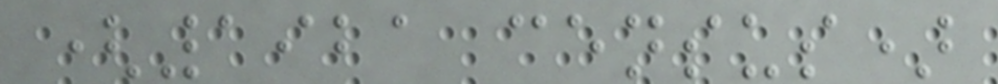(1921 census)
